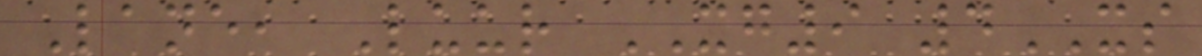Lane, Luur XG9 4XS
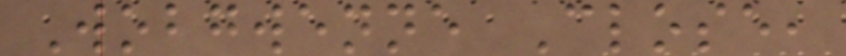Wobgwenne Close,
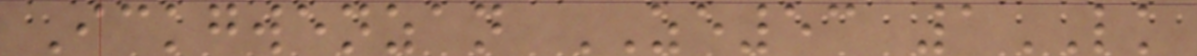Ickgwenzan ZE53 1LK
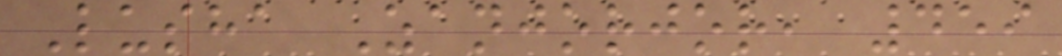Lusha Zanjorjor, 459
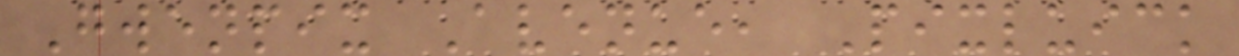Gwenpix Avenue, Pixluick
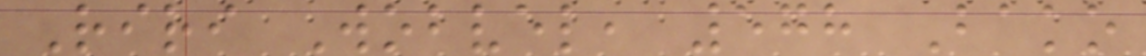Riri Wobvel, 578 Bako
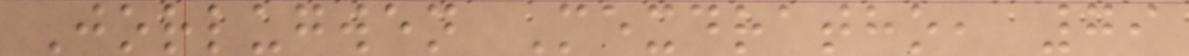Jorlugwen Mexdratho, 79
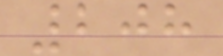208
